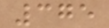375
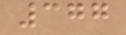377
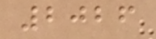2026
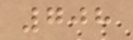708
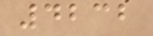4232
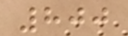800
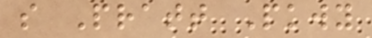s Pratt Pkwy
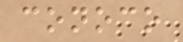conoco
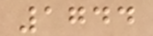1744
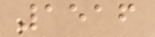1516
